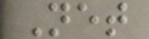Net
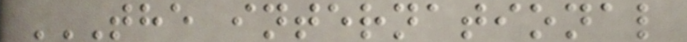THE INTERNATIONAL
